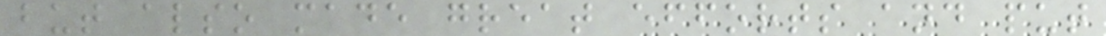but also made great efforts and put
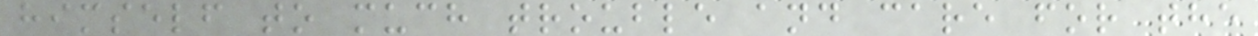himself to much trouble and care for the
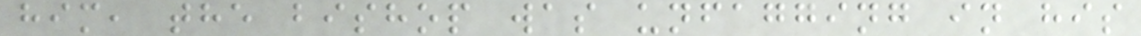him, the bishop was unfagging in his
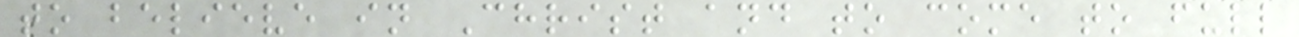to believe in Christ and to come to full
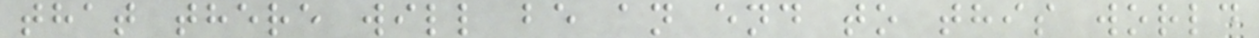that there will be an end to this world
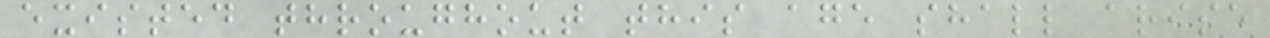existed throughout this age shall arise
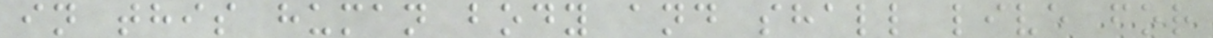in this human body and shall live for
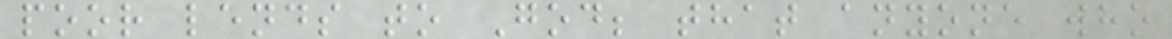poor lends to God; that anyone who
